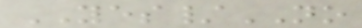YES/NO
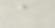a
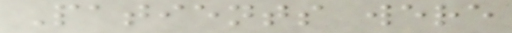Patients were
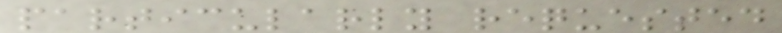particularly requested
